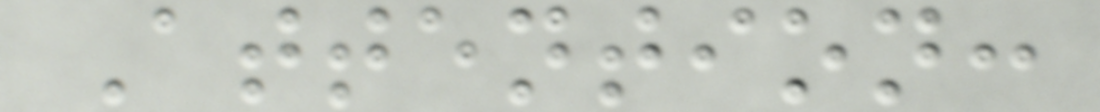Attention:
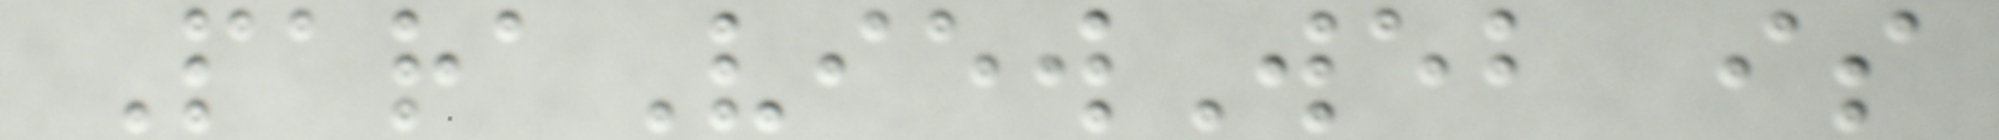ParaViewWeb is
